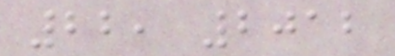22, 2012
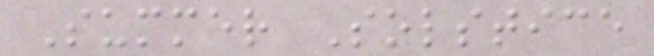Summer Solstice
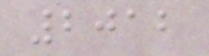2012
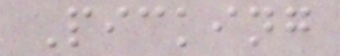Picking
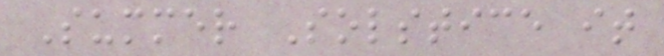Summer Solstice it
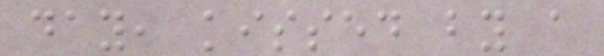day, kissed by a
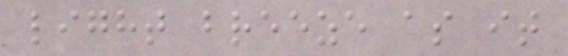light breeze as it
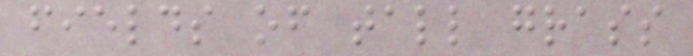fields of tall grass
